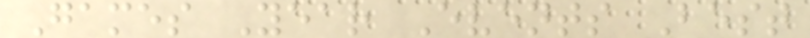Games Year Events Best
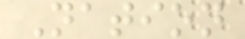Nation
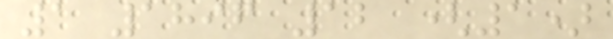1 1896 12 (1)
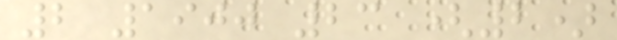2 1900 23 (2)
